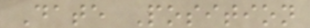Date Position
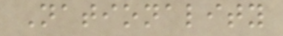Nationality
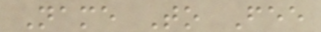Name To Fee
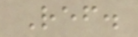Ref.
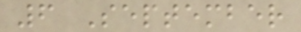6 September
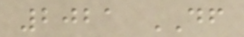2021 DF
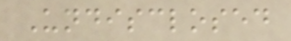Undisclosed
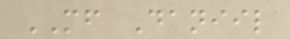MF Daniil
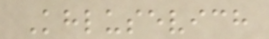Khlusevich
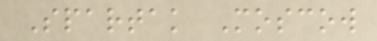Spartak Moscow
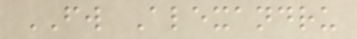FW Alexandru
